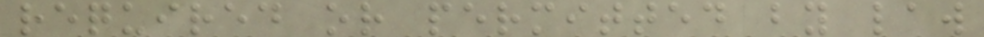required or permitted by law
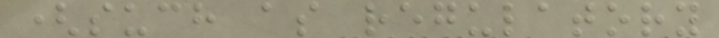(such as regulatory
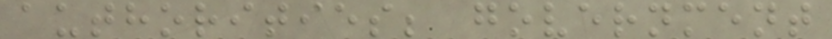authorities; government
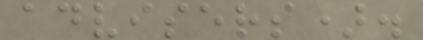advisers).
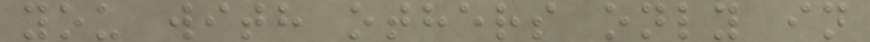you with others only in
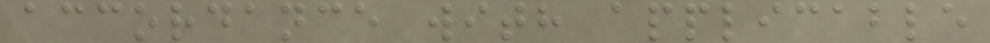accordance with applicable
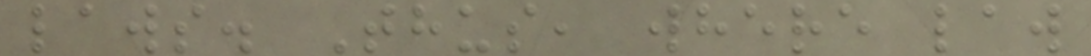laws. Thus, where law
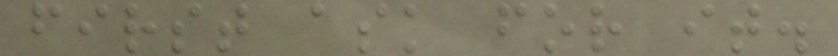first ask for it.
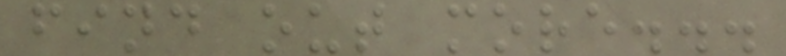find out more...
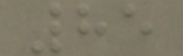85
